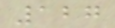127
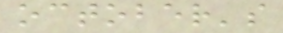october's
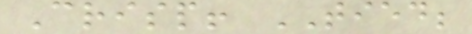Crisp! TIED;
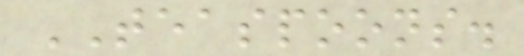TEASPOONS.
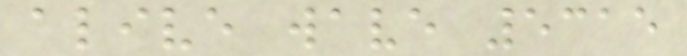alive wave 5315
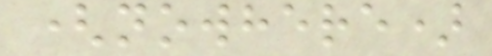(nowhere)
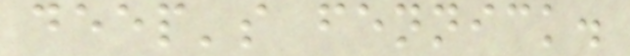deep's fennick.
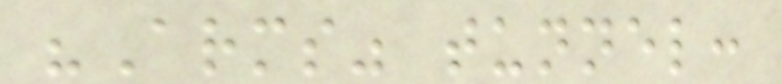"Arms" tunnel:
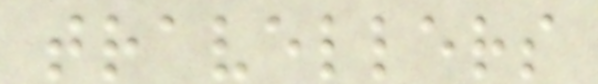travellers
